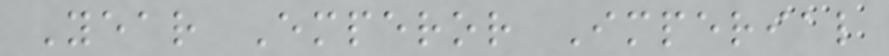Year Emperor Imperial
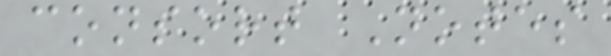consort Notes
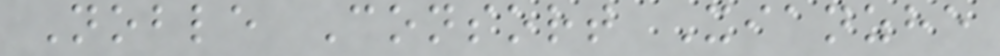Noble Consort Xianzhe
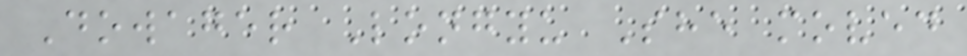Dowager Longyu She moved
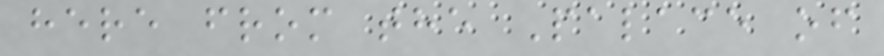here from the Palace of
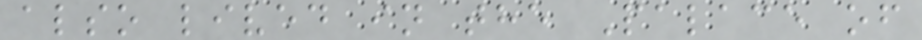also lived in the Palace of
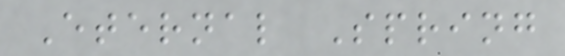Eternal Spring
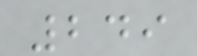249
